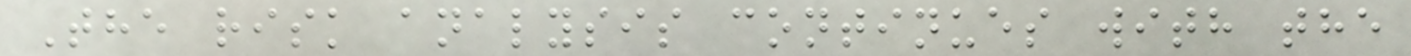The risk analysis continues with the
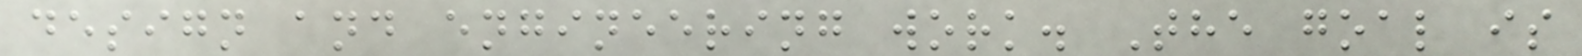design and engineering work. The goal is
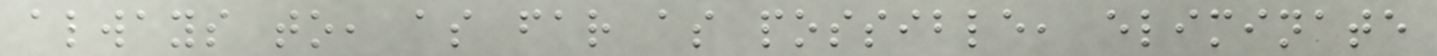always to, as far as possible, eliminate
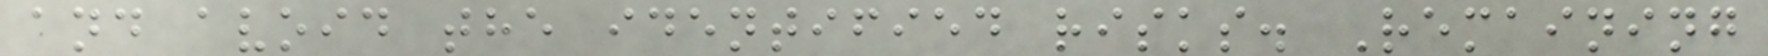and avoid the identified risks. Remaining
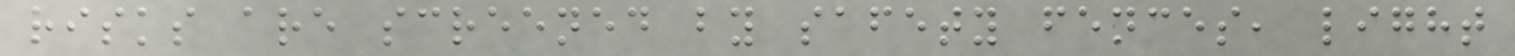risks are screened by safety fences, light
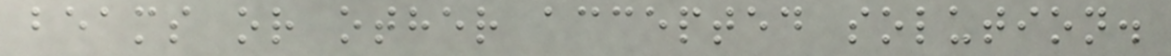beams or other accepted solution.
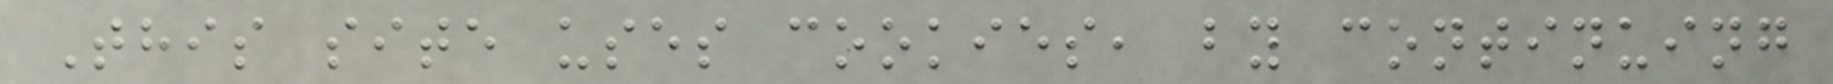This site uses cookies, by continuing
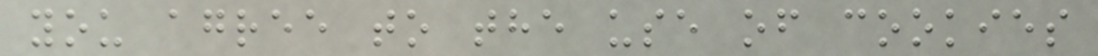you agree to the use of cookies
